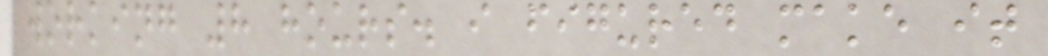working 8 hours. i figured make it
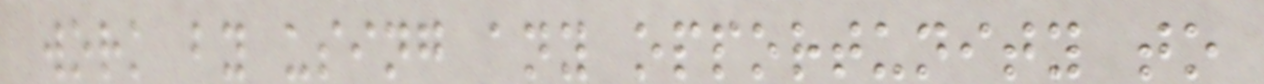work by using any opportunity to
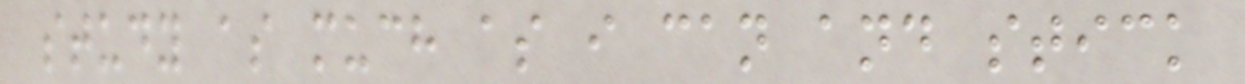study as much as i can and stick
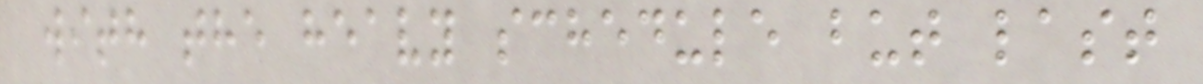with the heavy schedule but last
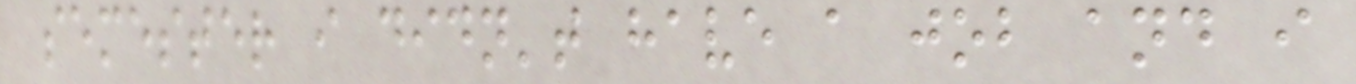semester i didn't have a job and i
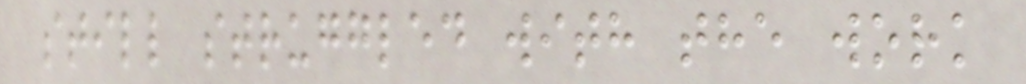still struggled with the work
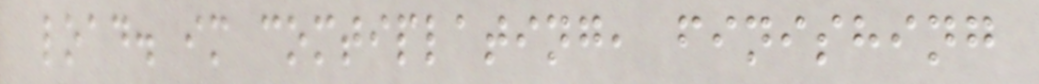load. im comtiplating, finishing
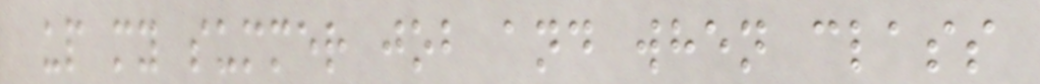up my summer job and when class
